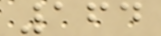164
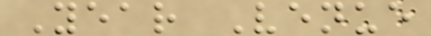Year Venue
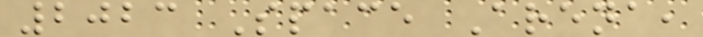2023 Space Arena,
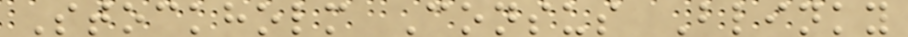Stockholm Consus Blinky
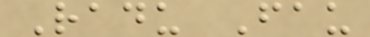Radu Fau
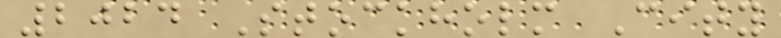2024 Stockholm City
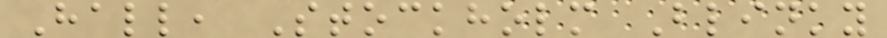Hall, Stockholm Blinky
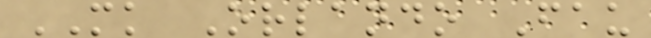MK Orlando Fau
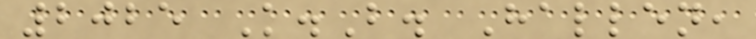2025 K.B. Hallen,
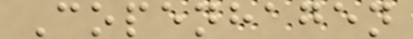Copenhagen
